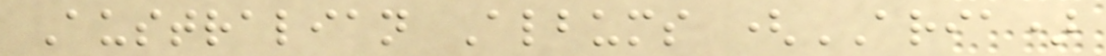Australian Albums (ARIA)
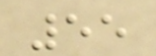55
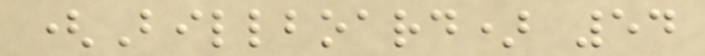(Billboard) 54
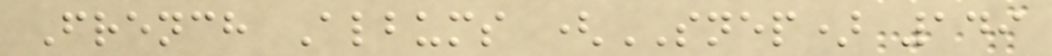French Albums (SNEP) 149
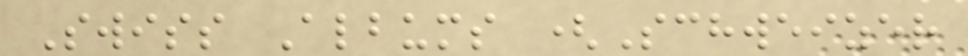Swiss Albums (Schweizer
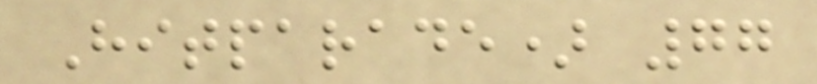Hitparade) 77
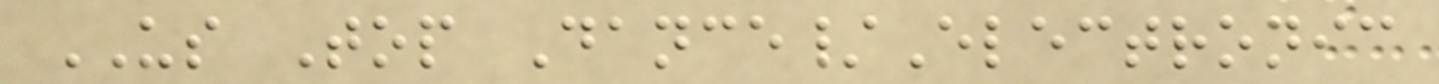US Top Dance/Electronic
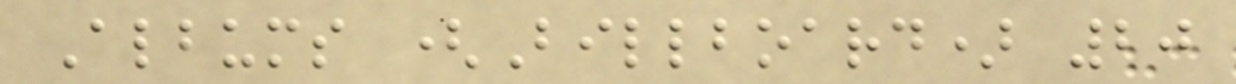Albums (Billboard) 20
